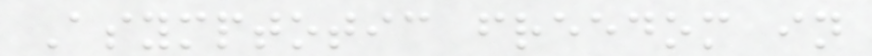Asymptotic freedom in
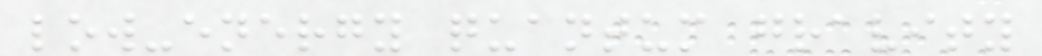low-energy quantum gravity
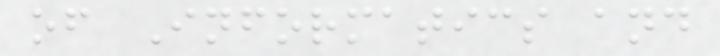of Informatics and
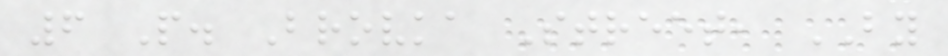6 P. Brovka Street, BY
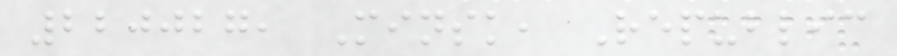220027, Minsk, Republic
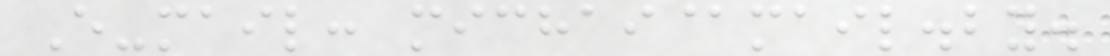E-mail: michai@mail.by.
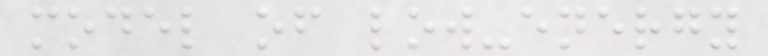model of low-energy
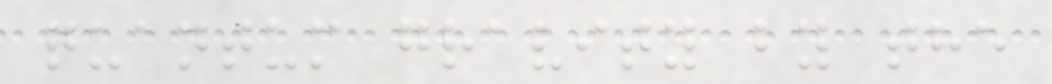quantum gravity by the
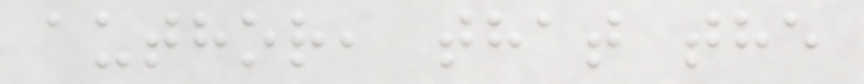author, that the
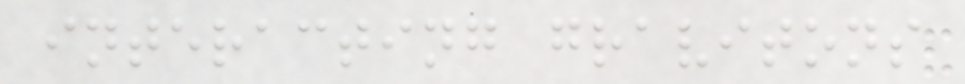interacting gravitons
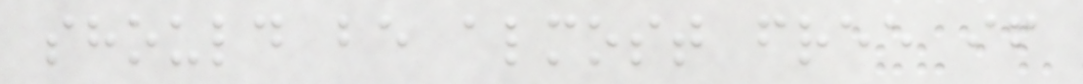should be almost free if
